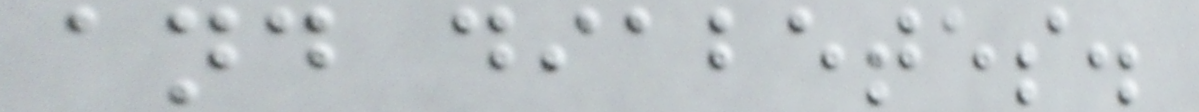and diabetes.
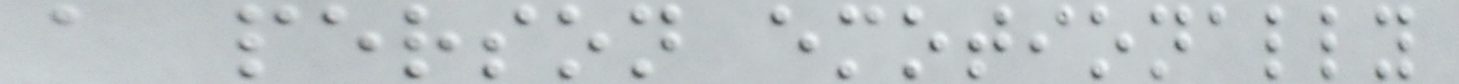a person emotionally
